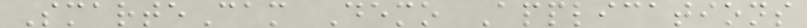SmarteCam Demo Applications
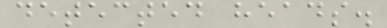detected heads.
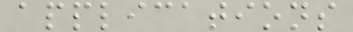applications
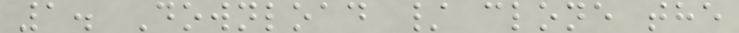1. Download / clone the
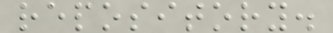repository.
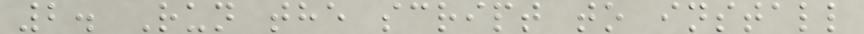2. Run the script to install
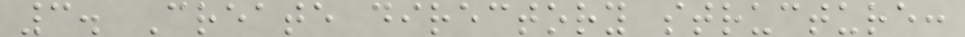3. Create directory structure:
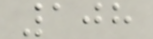108
